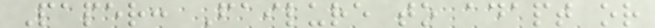Paper: Failure to adapt or
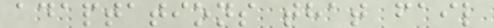adaptations that fail
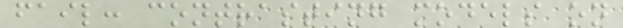fail: contrasting models on
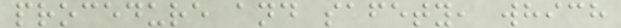procedure and safety, which
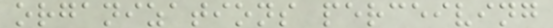organizations perceiving
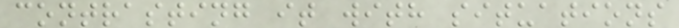contrasting it with situations
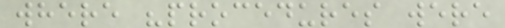where "procedures were
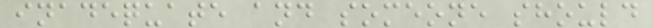inadequate and someone should
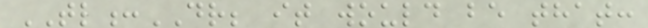TL:DR; it would be that:
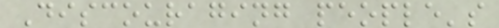Discouraging people's
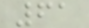61
